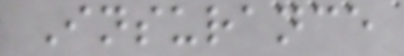Insurance
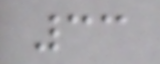33
